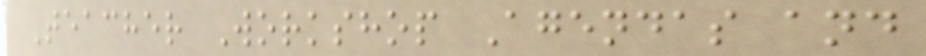Teacher Workshop Agendas and
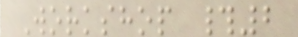Workshop #2
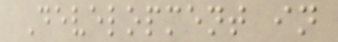Development in
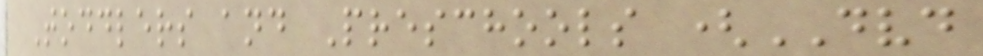Toddlers and Preschools (DVD
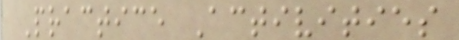Practice Activities
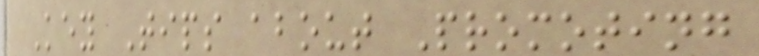Key Tips about Promoting
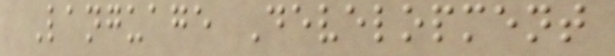Language Development
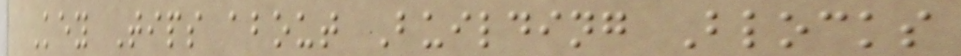Key Tips about Building Blocks
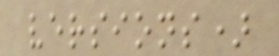versions)
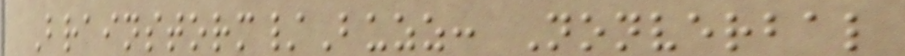Brainstorm/Buzz: Nonverbal
